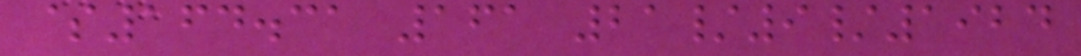$164.31 161 21/9/1924
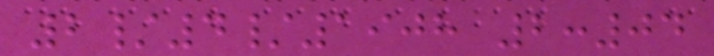2/4/1908 2:04
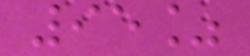95%
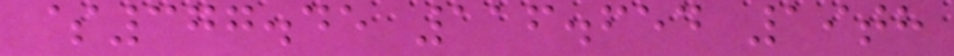$377.45 116.654 19th
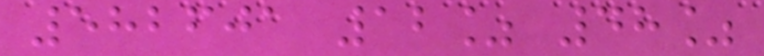582601 12% 48%
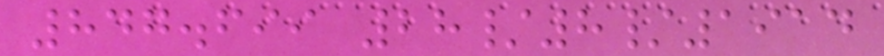847.699 28/8/1914
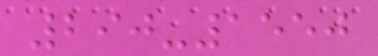290-1550
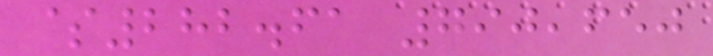$282.61 790,650
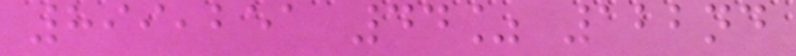899,251 44% 122nd
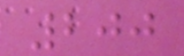200
